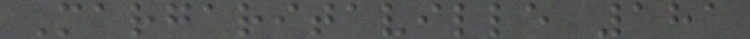Margaritaville 181
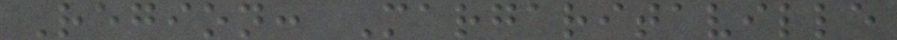Region: Margaritaville
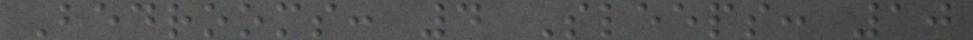Bedrooms: 4 Sleeps: 10
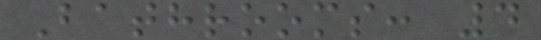Bathrooms: 4
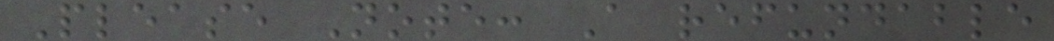Please Note: A refundable
